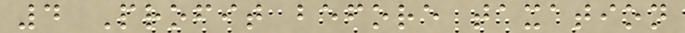4 Profit before taxation
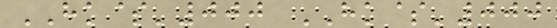HK$'000 HK$'000
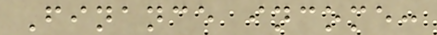Finance income:
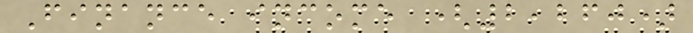Finance income (2,260)
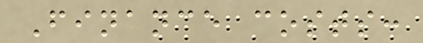Finance costs:
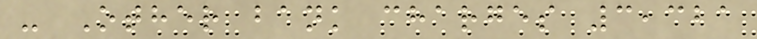- Other bank charges 3,321
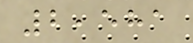2,581
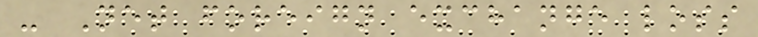- Net foreign exchange loss
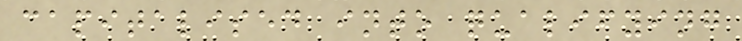capitalised into qualifying
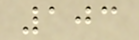103
